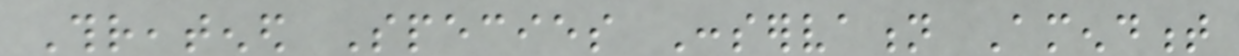Threatened Species Conservation Amendment
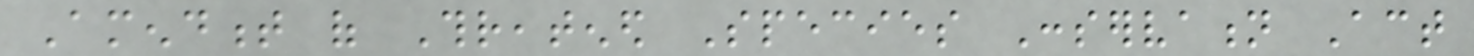Amendment of Threatened Species Conservation Act
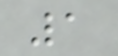1
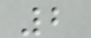2
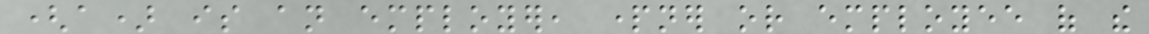(a) is an employer, partner or employee of the
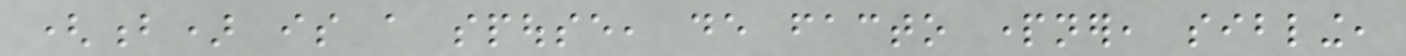(b) is a spouse, de facto partner, sibling,
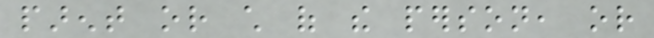parent or child of the person, or
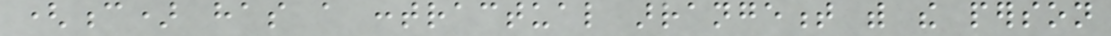(c) has a contractual arrangement with the person
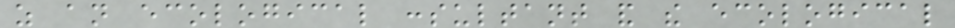as an ecological consultant and the ecological
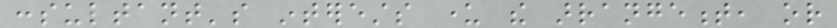consultant's interests under the arrangement, or
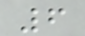6
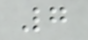7
